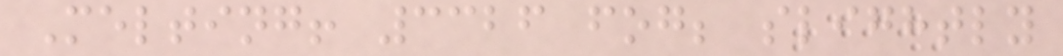Melting! 3326 fog; slightly
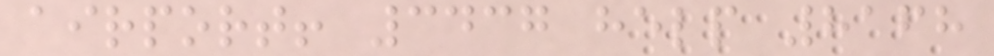airport! 3437 help 8168
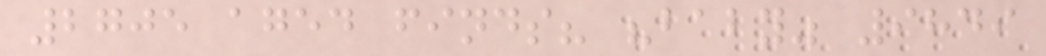2705 aged finds? "baby" 9849
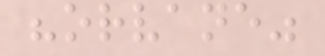"orvane"
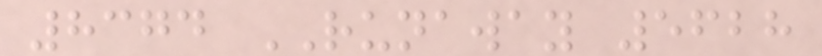8374 RUNAWAY 5628
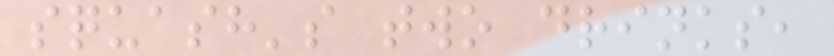squash's two drinks,
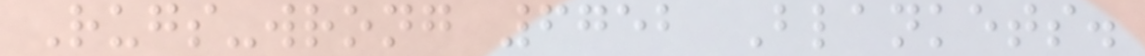Rugs-wrong 6752 Blankets.
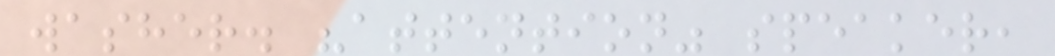washer. "attention" speaker,
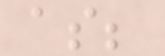as;
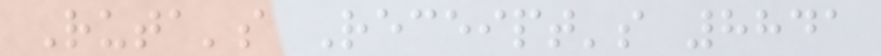Ruta's Receipt's 8841
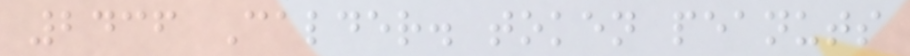2436 Calder. token peanuts
